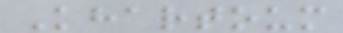Khartoum
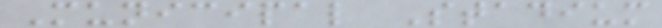Municipal Stadium
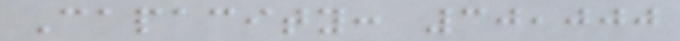Capacity: 30,000
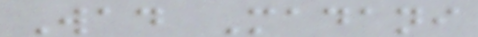Wad Madani
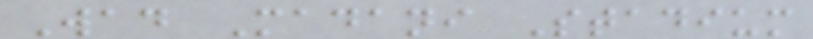Wad Madani Stadium
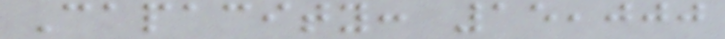Capacity: 15,000
